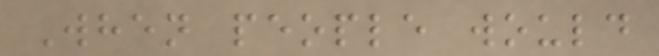When people would
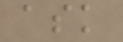ask
